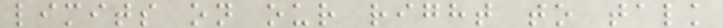limits on our right to talk
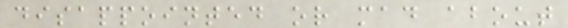disappointed or mad about
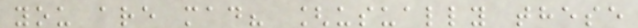you are mad? [usually these
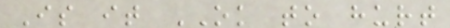Is it OK to hurt
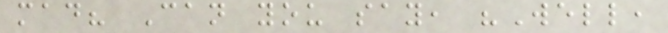mad? Can you say, "Well,
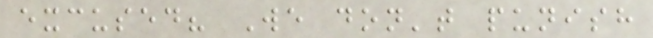excused? We don't punish
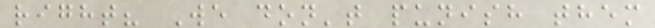right? We don't punish them
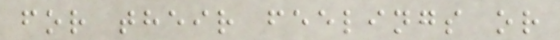for their feelings or
